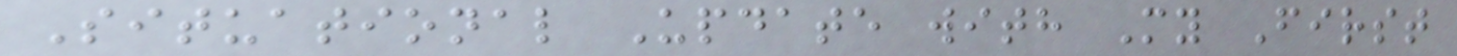Situational Update with My First
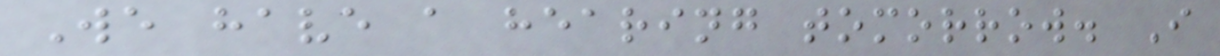We have a hearing tomorrow. I
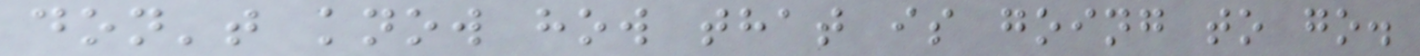don't know how that is going to go.
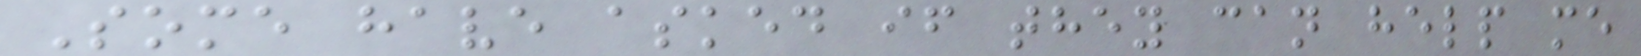Some have asked if they can help me
